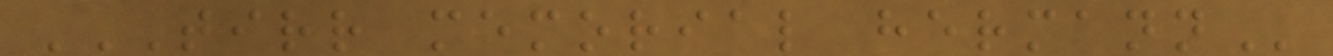TIRR MEMORIAL HERMANN
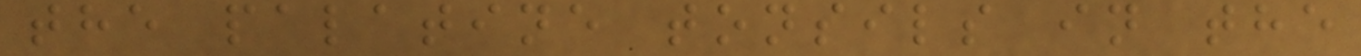the palatine tonsils in the
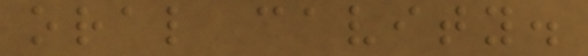oral cavity.
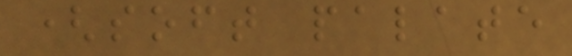(soft palate
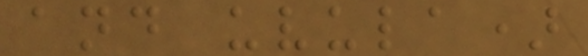and uvula)
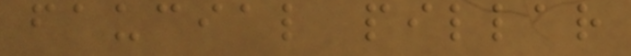faucial pillar
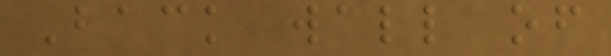Back wall of
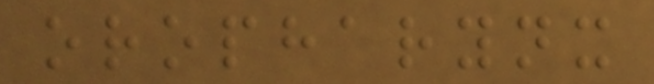oropharynx
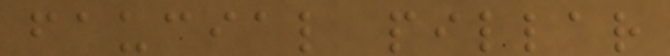faucial pillar
